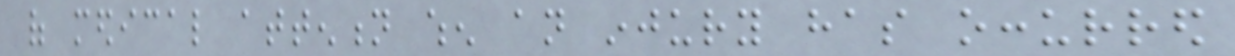of medical attention when an injury has occurred
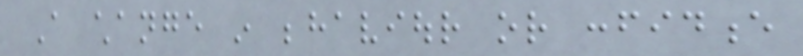A change in behaviour or confidence
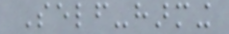Self-harming
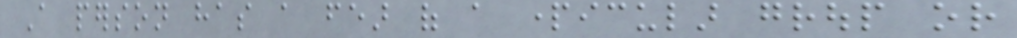A person has a fear of a particular group or
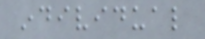individual
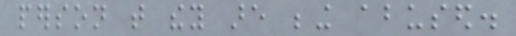person that they are being abused.
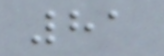81
